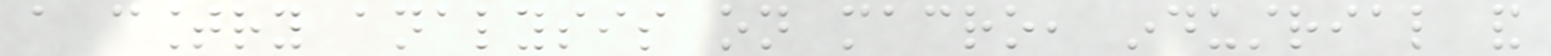a country analysis on macro, industrial and
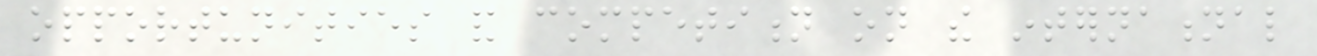opportunities and competition on the international
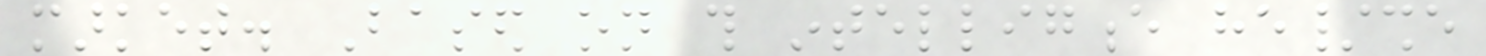market. Based on this intelligence he/she
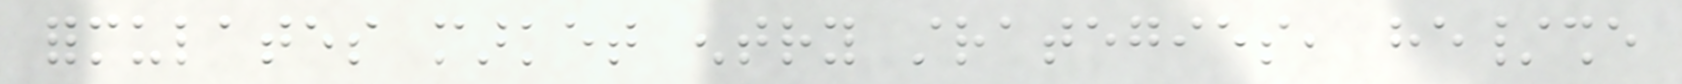formulates market entry strategies, he/she
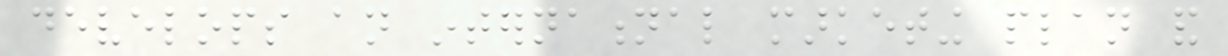develops an international marketing plan and
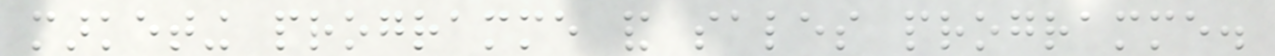marketing programme and sales programme.
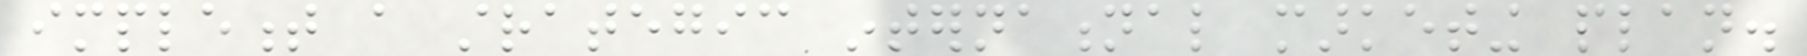implement a strategic international marketing plan.
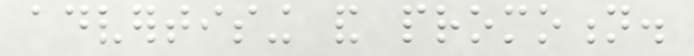advertising and promotion.
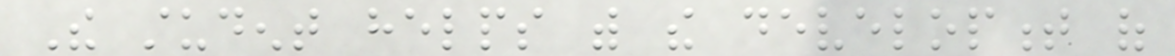The student helps with the development of
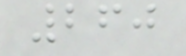260
